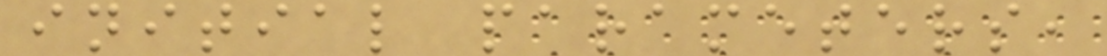initial parameters,
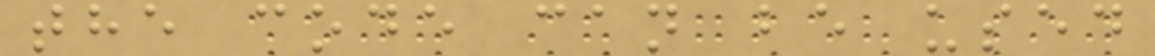the code can be used
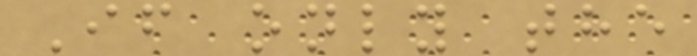If only the
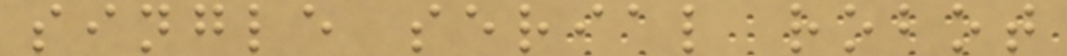single serial robot
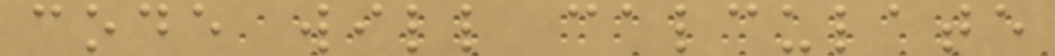code will calculate
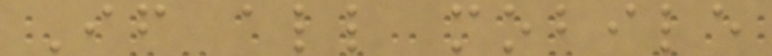If all mobile
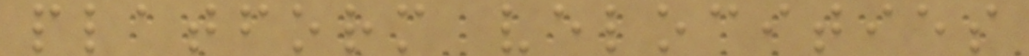platform velocities
